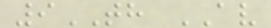9TH AV
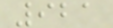921
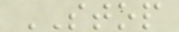STOP
